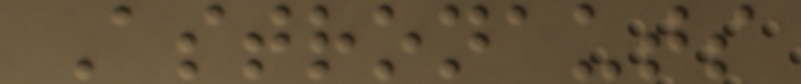Astronauts
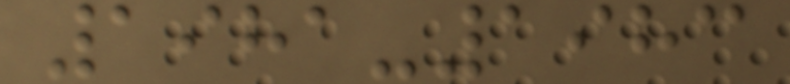1981-1983
